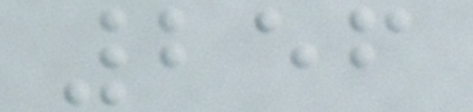256
